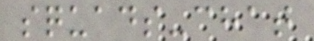squads-chat
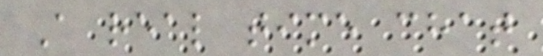A real time chat
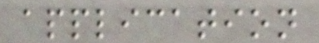application
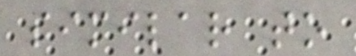similar to
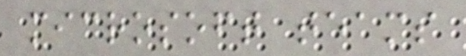microsoft teams
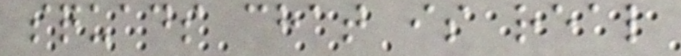squads chat is real
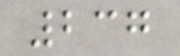237
